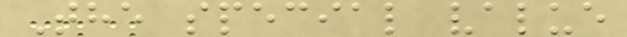The special value
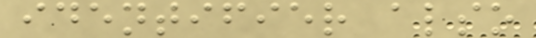identifier also
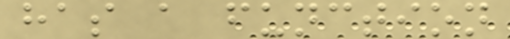has a function
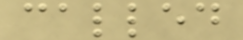called
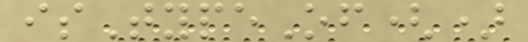isTypeOf()
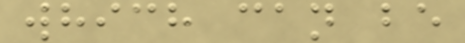which can be
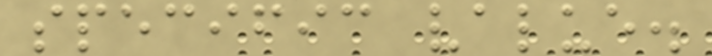specific value.
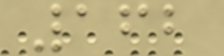162
